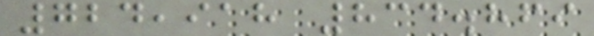724,918 834.869
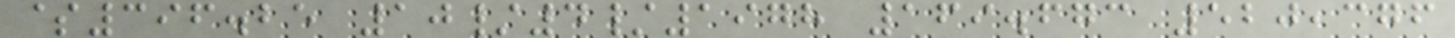$396.25 10/4/1978 169.673 520,376
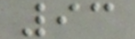93
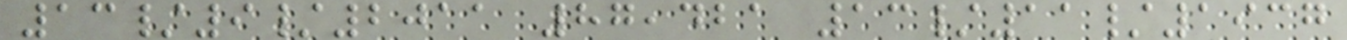13/9/2011 87,421 13/11/1937
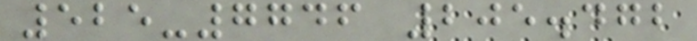525-7746 205.472
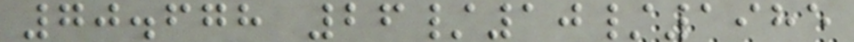70.678 26/10/1985
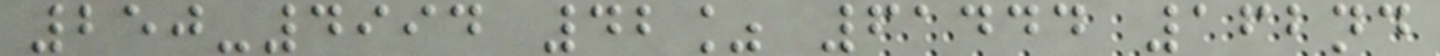250-4994 42% 61444 162nd
